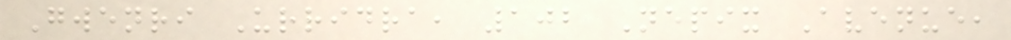Gwenri Urridra, 102 Nepix Avenue,
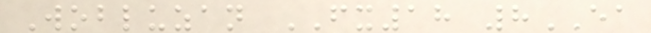Wobluzan FX18 8EA
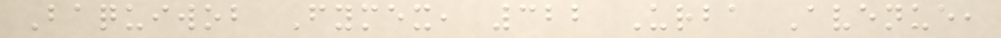Baquiwob Fymex, 322 Urba Avenue,
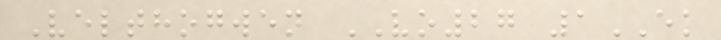Velthogwen VO27 1EK
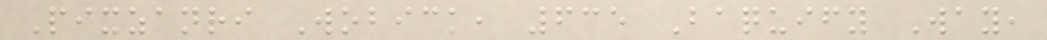Pixzanri Wobick, 635 Baquify Way,
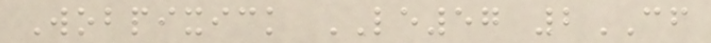Wobpixick LE57 2CF
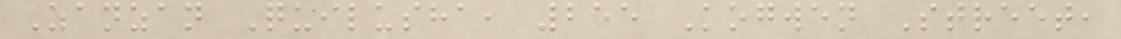Zanzan Quilusha, 255 Kogwen Street,
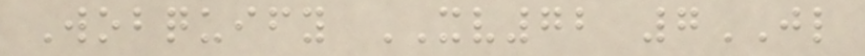Wobquify XV72 7JL
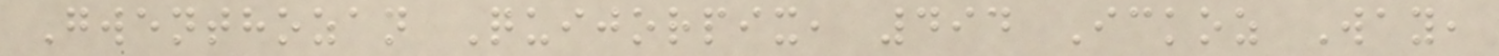Gwenthozan Quijorpix, 494 Ickoz Way,
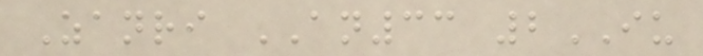Zanri AN33 2IU
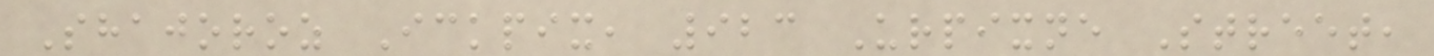Shajoroz Ickpix, 923 Urpixne Street,
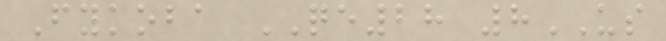Fykoba QE28 8US
